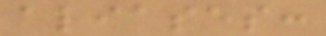aliases:
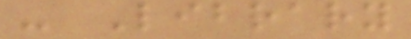- Library
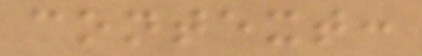context:
